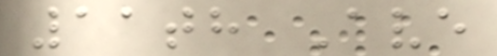11th Ave
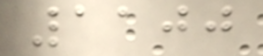1100
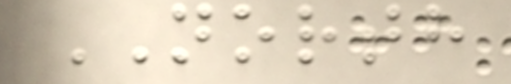NORTH
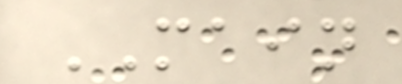MAIN
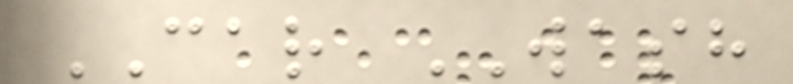CAR WASH
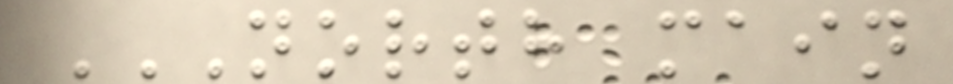NORTH MAIN
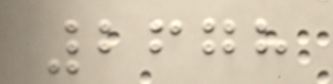2678
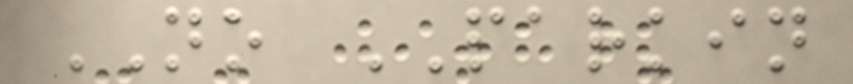NO PARKIN
